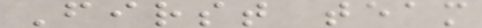First team
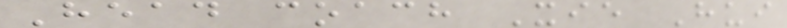Head coach Xie Hui
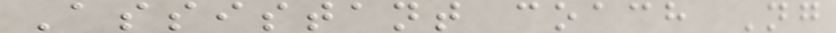Assistant coach Ng
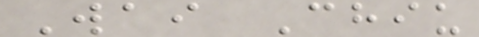Wai Chiu
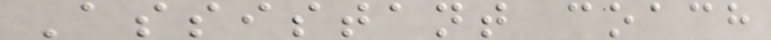Assistant coach
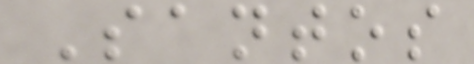Santos
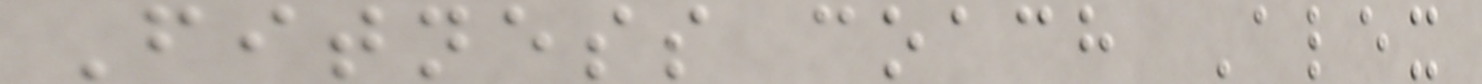Fitness coach Alex
